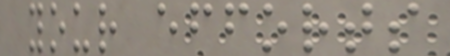your efforts
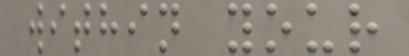within your
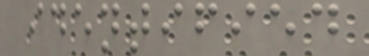identified
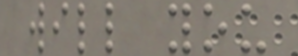will you
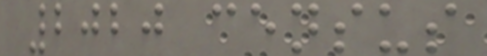2020 census
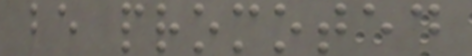be promoted
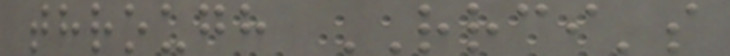through RRCI's
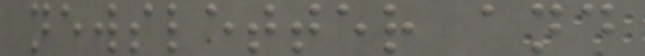newsletter and
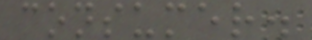consumer.
